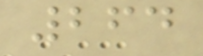264
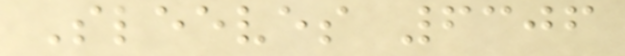Sleeves 6306
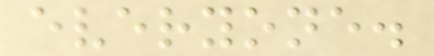everyone.
